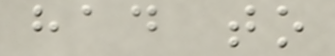had to
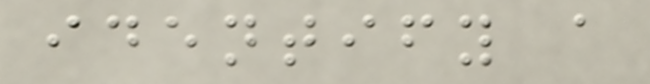identify a
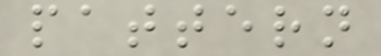pattern
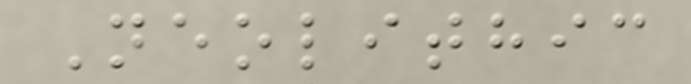Neolithic
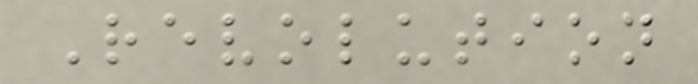Revolution
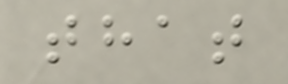that
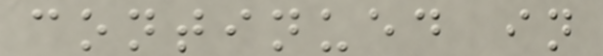continued in
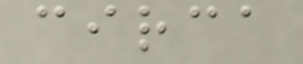circa
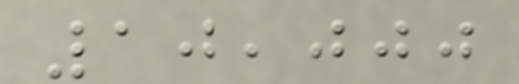10,000
